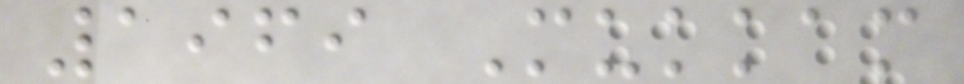1969 Mukkam
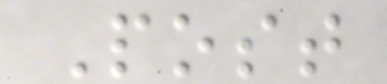Post
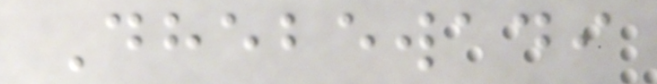Dhebewadi
